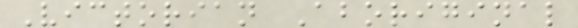Victorian Aboriginal
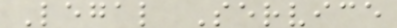Legal Service
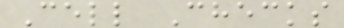Cell Checks
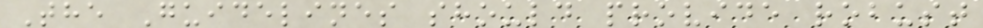The Guidelines should provide robust
